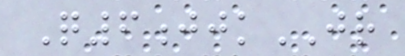Q6jjkJR
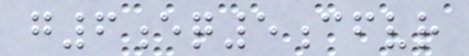g6eq5cfvr
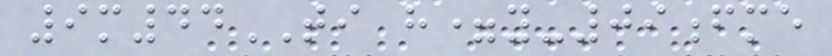9m44TI h=y-09fme
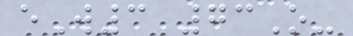eW3 73O-
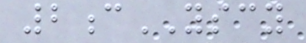2cYSCY
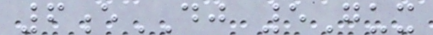6eDJ 5Gux
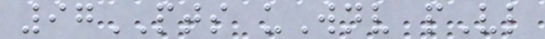97PTS uWnv pVl
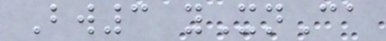Bw3 yXnCa
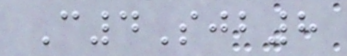C4Sjb8
